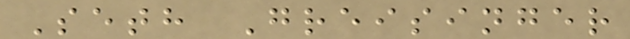Seth Greisinger
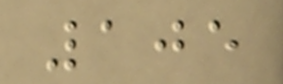105
